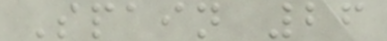Spain 26
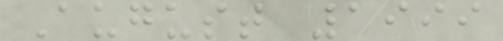August 1999
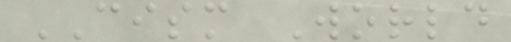CISM World
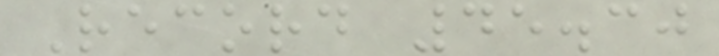Record 45.30
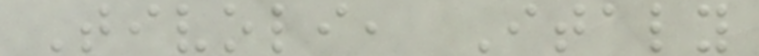Tivoli, Italy
